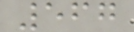567
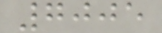7005
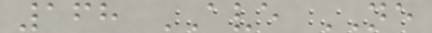168 AVE NE
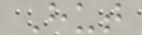Hut
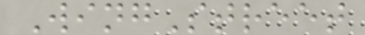WingStreet
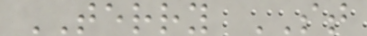TERRY ST
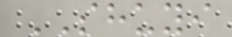SHUYI
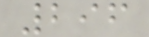296
